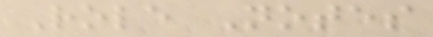Role Notes
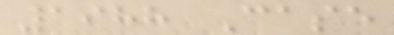1988 Case
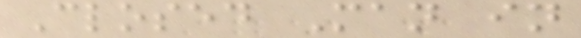Closed Man in
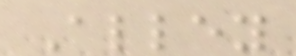Alley
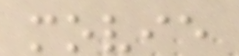movie
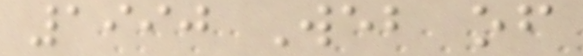1990 Web of
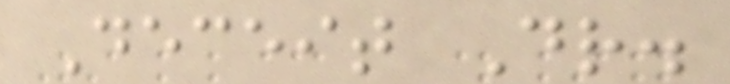Deceit Dr.
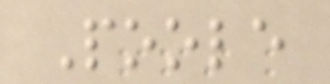Poole
